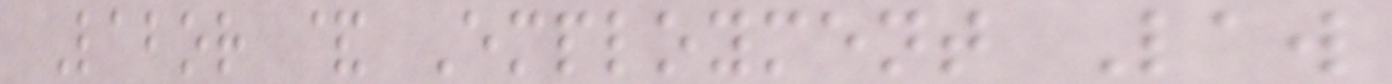Labor & Employment Law
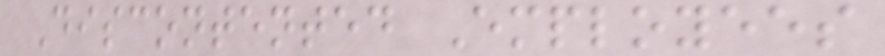Discontented Employees
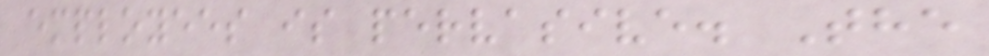employees is pervasive. The
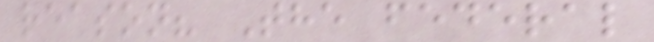reason? The federal
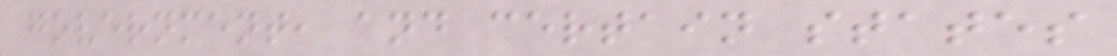government, and certain states
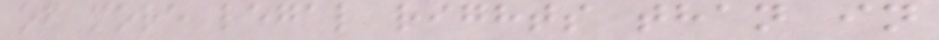of more legal rights than in
